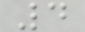4
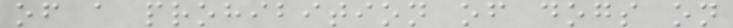of a prohibition of dogs on
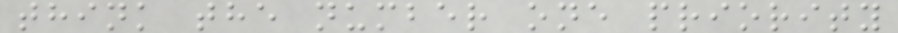think the number one priority
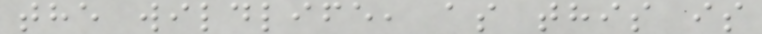the wildlife, as this is
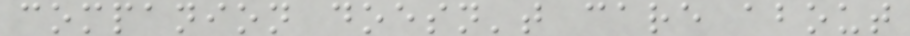companion doesn't care about
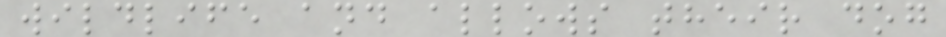wildlife and allows their dog
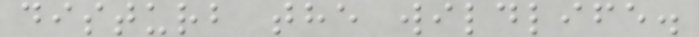disturb the wildlife.
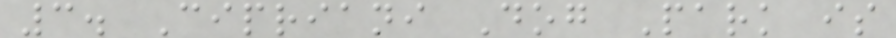3. Cipriani Dog Park is
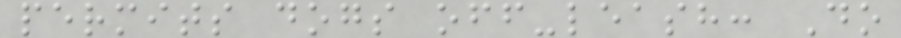permits dogs off-leash: Do
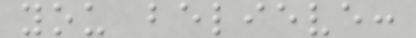you believe:
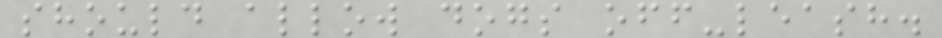should allow dogs off-leash.
